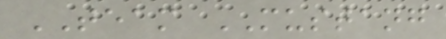TEAM MUSTANG
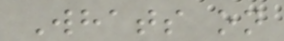Whats on
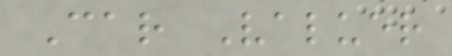Car Valuer
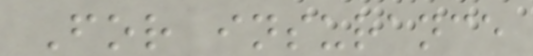For insurance
